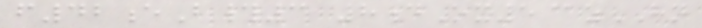f42eB#3 8dOx5@zHN
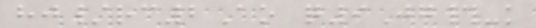hj/rc2Ao q9Jg#-k
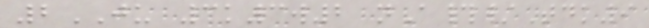2JU 3k3w2 nA#/Tdk9
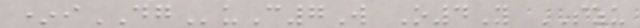*iDGuC7W O4Y SZU
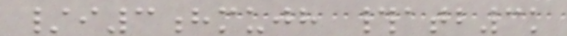/i3hmujh #atb3k
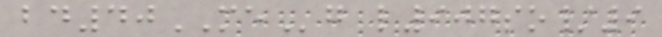bd40MEg l907so/9
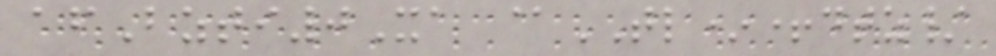afBzti0Xa @TL*+dtz/
